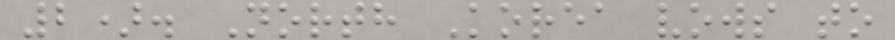2). North Korea vows to
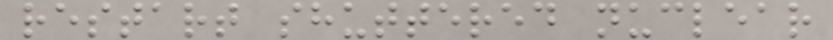restart shuttered nuclear
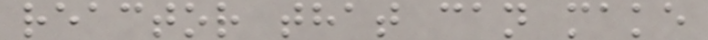reactor that can make
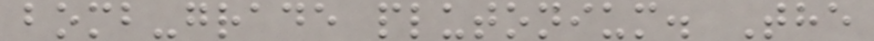bomb-grade plutonium. The
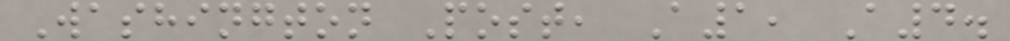Washington Post, A1, A4.
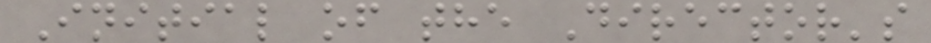Initial of the Director's
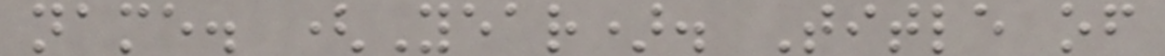name. (Year). Title of
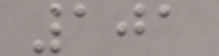101
